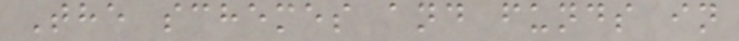The schemes and funds in
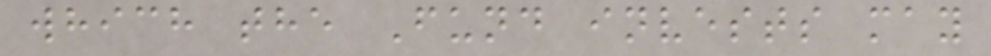which the Fund invests may
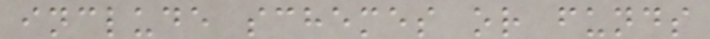include schemes or funds
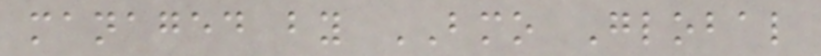managed by BMO Global
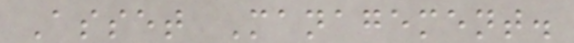Asset Management.
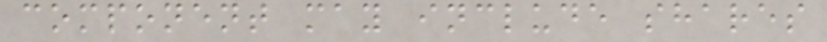component may include shares
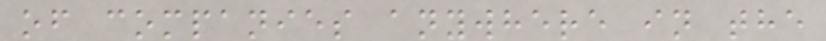of companies anywhere in the
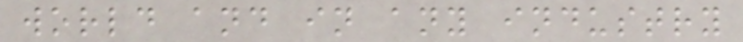world and in any industry
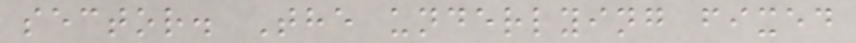sector. The underlying fixed
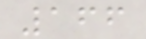166
